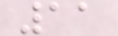11
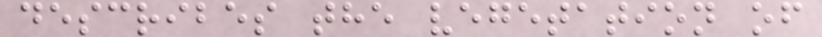describes the vegetation of
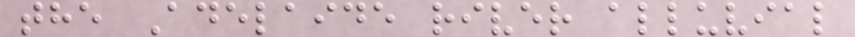the Adelaide river alluvial
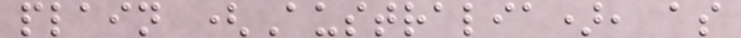plain (Australia), as
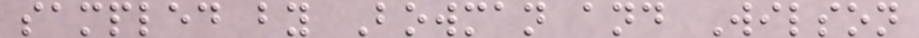sampled by Bowman and Wilson
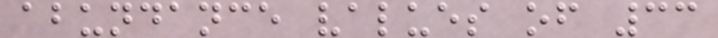abundance values of 33
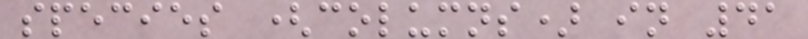species (columns) in 41
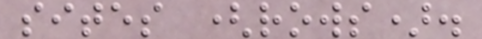sites (rows).
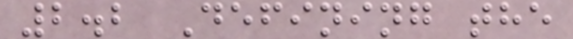2.2 Defining the
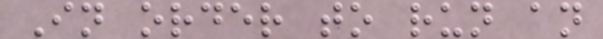In order to run an
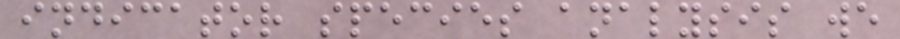indicator species analysis we
